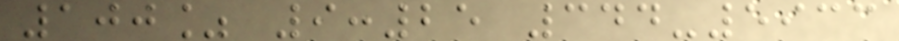100% 9:25 344-5933
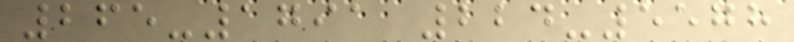265-1791 224-5578
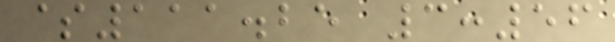$111.25 3:56
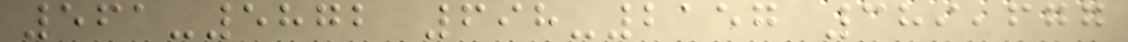561-5872 698-2157 389,677
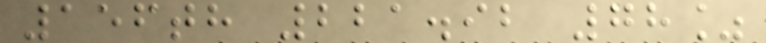156th 221.92 78%
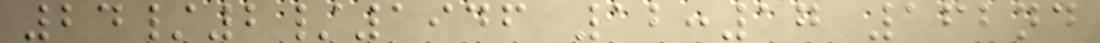24/2/1946 12:17 162nd
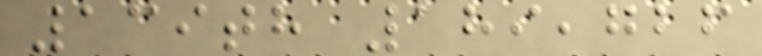139th 189,726
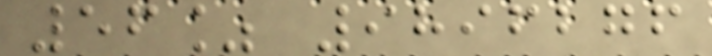56% 9896276
